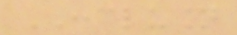CONCLUSION
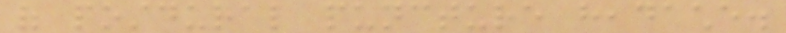of postdural puncture headache.
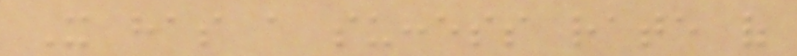It has a success rate of
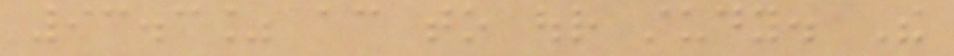93.3% according to our study. The
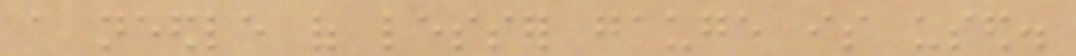a needle of lesser gauge is used.
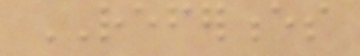REFERENCES
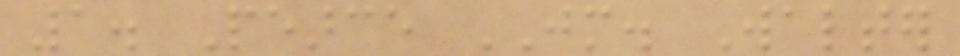1. Pearce JM. Walter
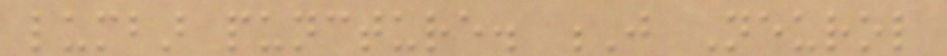lumbar puncture. J Neurol
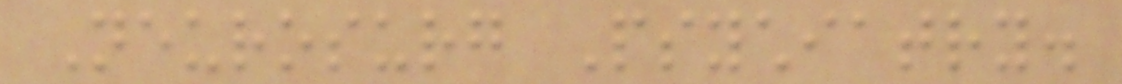Neurosurg Psychiatry.
